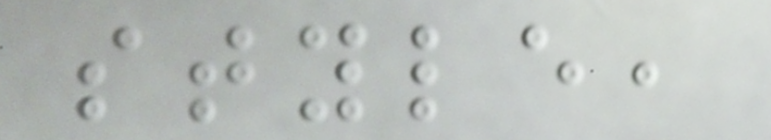style,
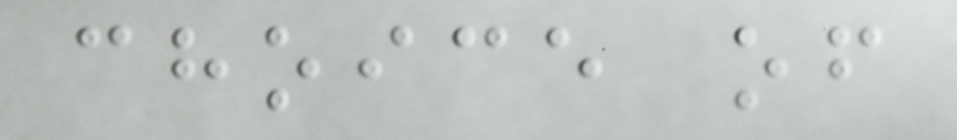choice of
